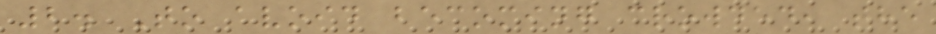2. To avoid becoming crowded, the
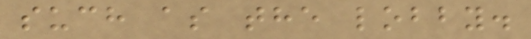such as the lobby.
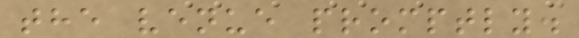the venue promptly.
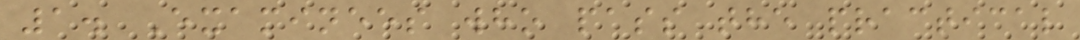1. Examinees who pass the practical
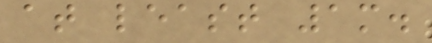at least 1m.
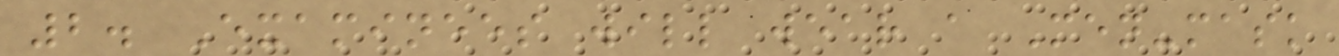2. Examinees will wear a Men-mask
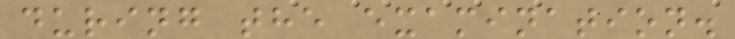during the examination.
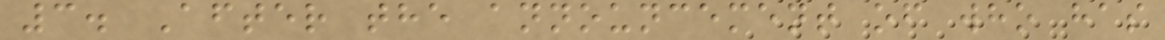3. After the announcement of who has
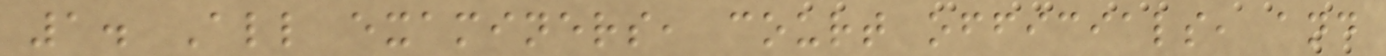1. All examiners, court officials, and
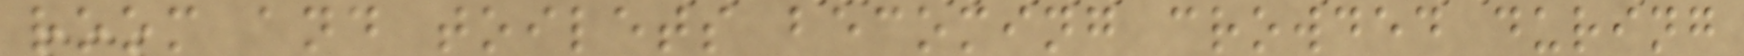room and toilets becoming crowded during
